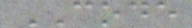CODE
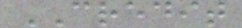CREDIT
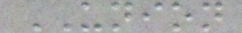UNION
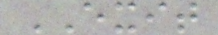EXIT
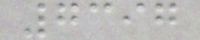7397
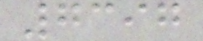7397
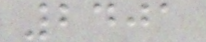2401
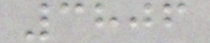3806
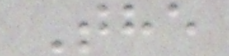The
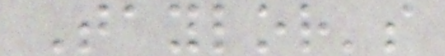Taylor's
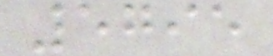5795
